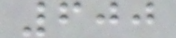600
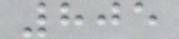805
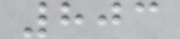803
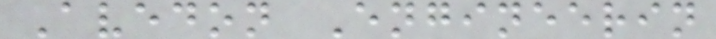Avedon Engineerin
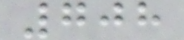708
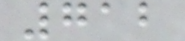712
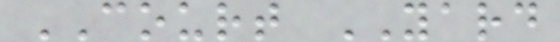COURT YARD
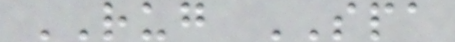RUG SPA
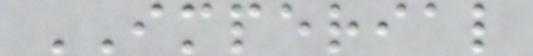IMPERIAL
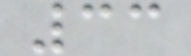33
